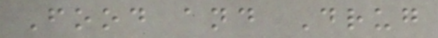Food and Drug
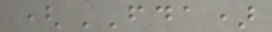(FDA)
